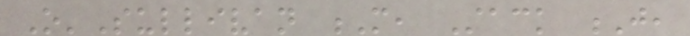O'Sullivan M, Stack J,
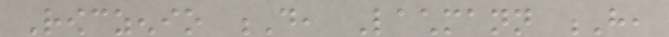Rowczenio D, Lachmann H,
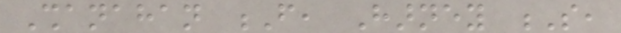Shanahan F, Harney S,
